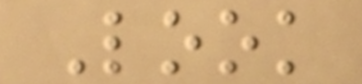Look
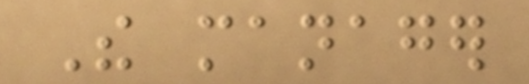The manager
